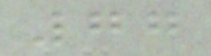77
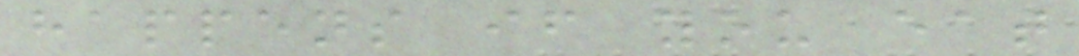happens if you eat
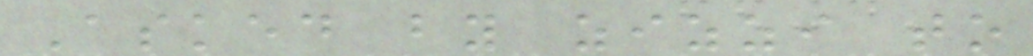Asked by zizzi to
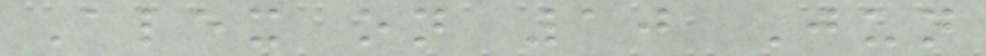Alex on 10 Jun
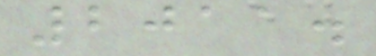2011.
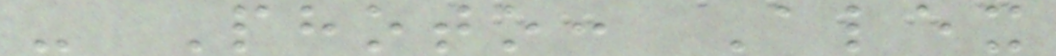- Photo: Alex
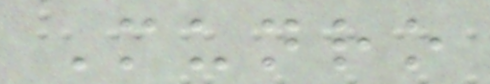Munro
